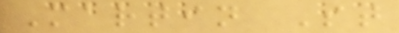Martin St
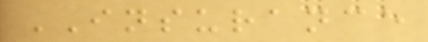INSURANCE
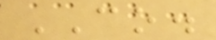CO.
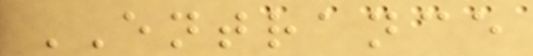ENTRANCE
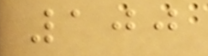100
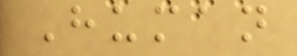Human
